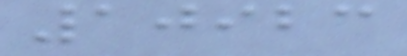10923
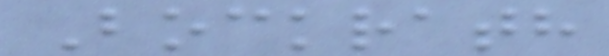Bockrath
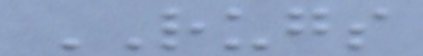RUGS
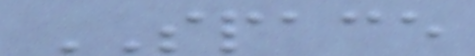SPACE
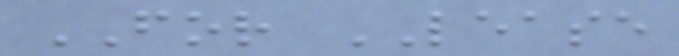FOR LEASE
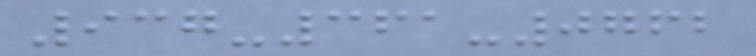937-361-0762
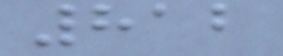812
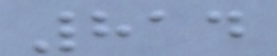814
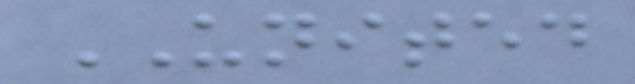UNITED
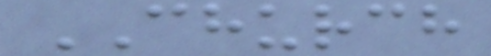CHURCH
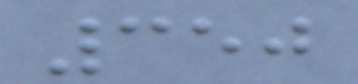350
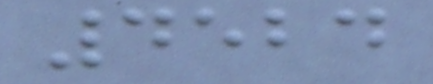4524
